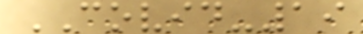COVID-19
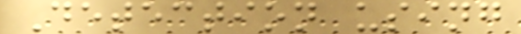Detection using
